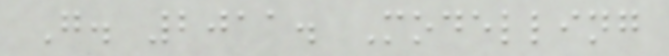G. 2011. Modelling
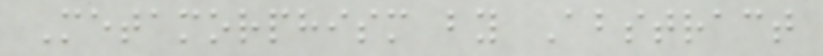Metamorphism by Abstract
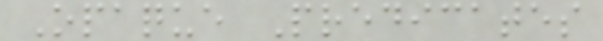Opaque Predicates
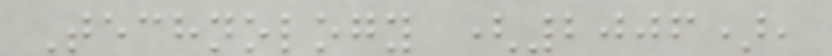Technology (2006),
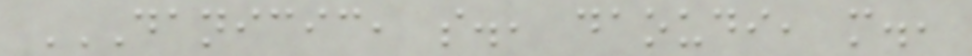DANICIC, S., DAOUDI, M.,
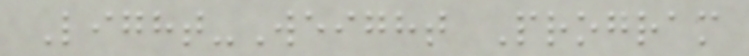Light-Weight Program
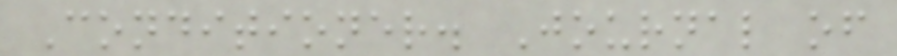Conditioner. Journal of
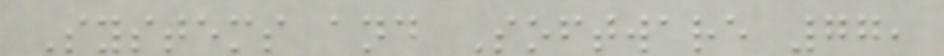Systems and Software 77,
